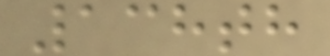138th
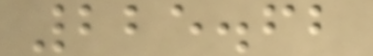225.62
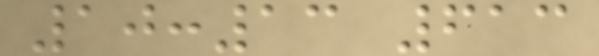10:13 613
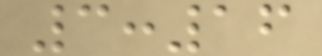3:16
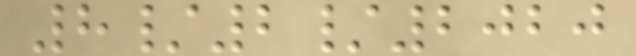8/2/2020
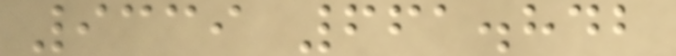9339 661.842
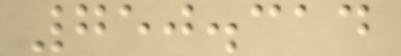750.314
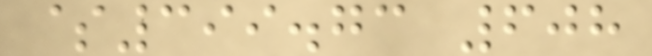$399.73 608
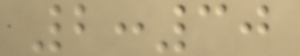2:30
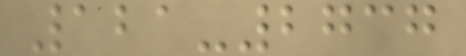121-2737
